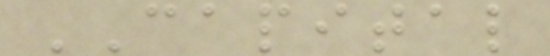CAPITAL
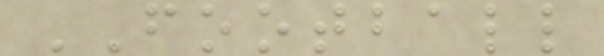FOOTBALL
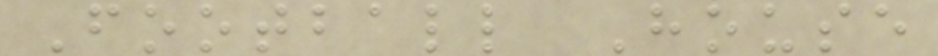Football House
